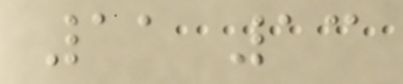11 13
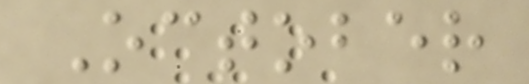October
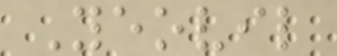Yeovil
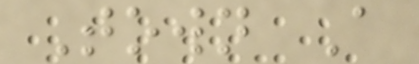Town A
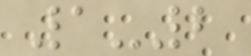1-2
